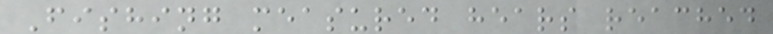Fishing measured hears reached
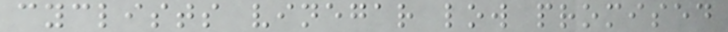cyclists vinegar low promised
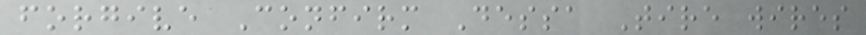forgive Confirm Dessa Tire wires
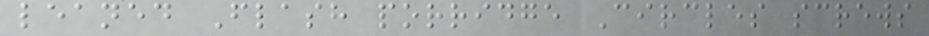leaned Flash porridge Circles screws
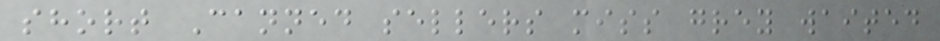short Canned sellers miss grey waited
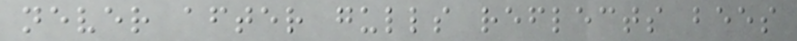never after gulls reflects bees
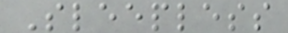Sleepless
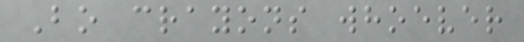Bo crayons whoever
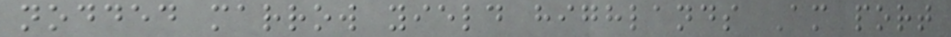nodded marrow yield highlands Am port
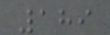189
